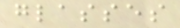glasses
